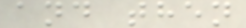and then
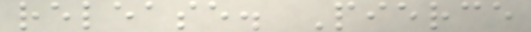release. Pierce
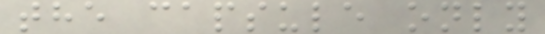the capsule only
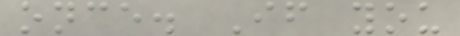once. If you
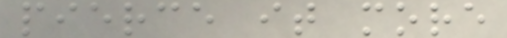pierce it more
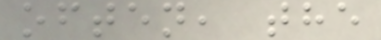often, the
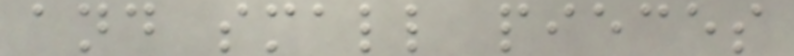and small pieces
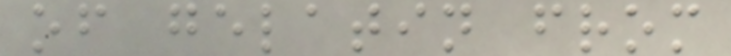of gelatin from
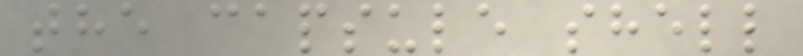the capsule shell
